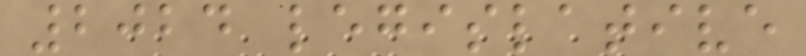2024 legislative
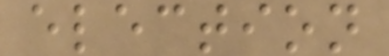election
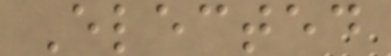Elected
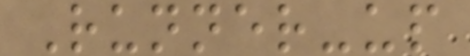Runner-up
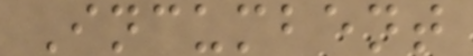Incumbent
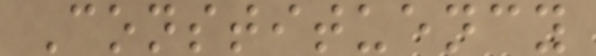Constituency
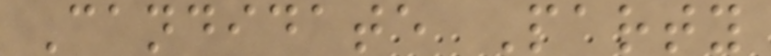Candidate Party
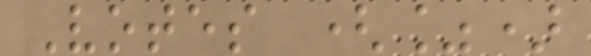Votes (%)
